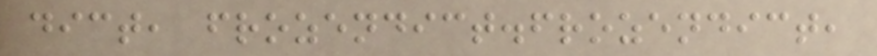dict, frozendict.frozendict,
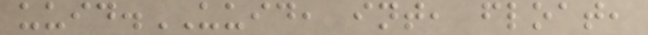uuid.UUID, int, float,
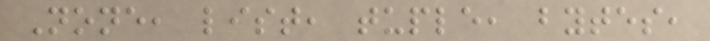None, list, tuple, bytes,
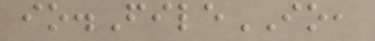io.FileIO,
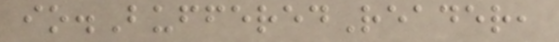io.BufferedReader,
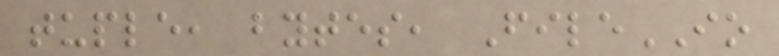tuple, bytes, FileIO
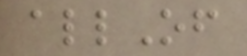allOf
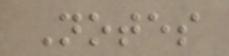Notes
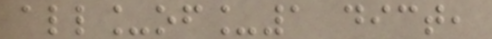all_of_1 dict,
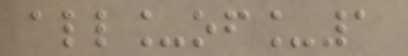all_of_1
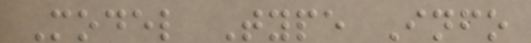Model Type Info
